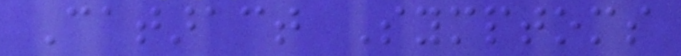Cataract Symptoms
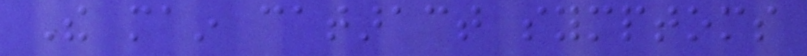The main cataract symptoms
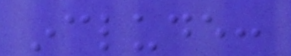include:
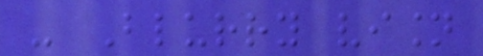- Blurry vision
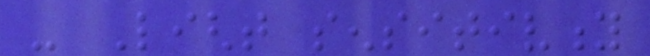- Light sensitivity
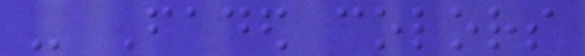- Faded colors
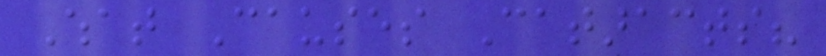What Causes Cataracts?
